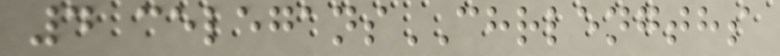4 celegansCHRLENGTHS
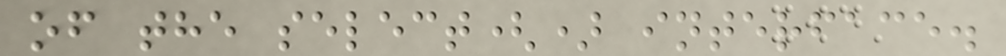of the select() interface.
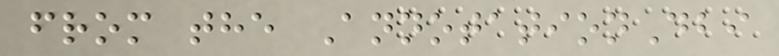from the AnnotationDbi
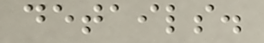details.
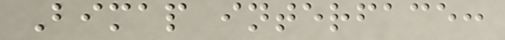Bimap interface:
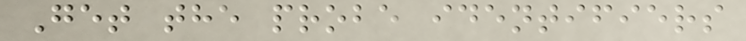Get the probe identifiers
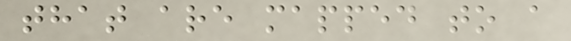that are mapped to a
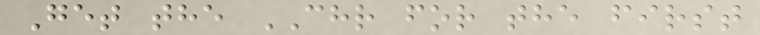Get the CHR for the first
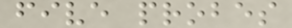five probes
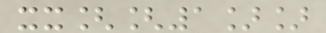xx[[1]]
